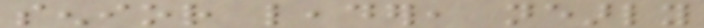senior leader, nearly
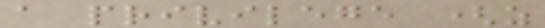a privilege (as
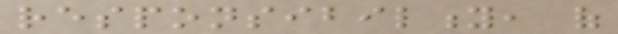responsibility, of
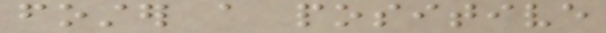foster a positive
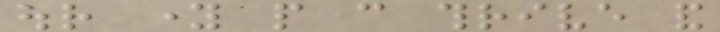our young people can thrive and
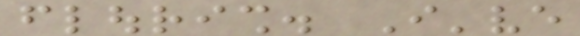flourish. I've
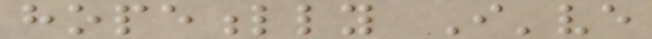hopefully I've
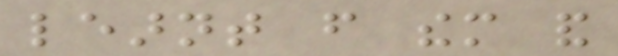learnt from them and
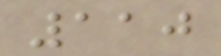110
